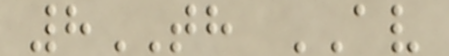8TH AV
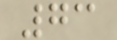73
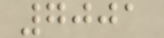7001
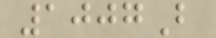1007B
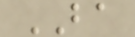BA
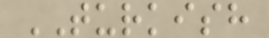TURKISH
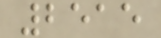2515
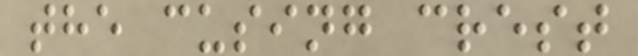the cusing crest
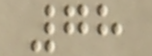78
